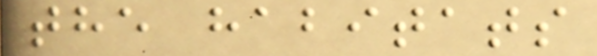the habitats
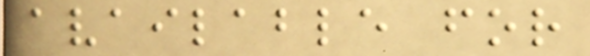available for
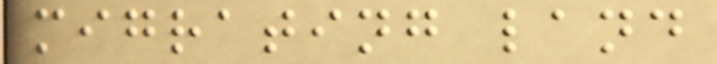migrating land
